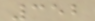352
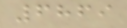6869
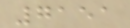7151
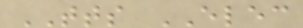TTS ELEC
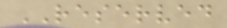RESERVED
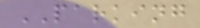PARKING
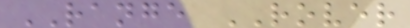RANGE ROVER
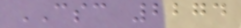CSC 2274
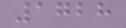1728
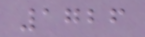1726
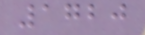1720
